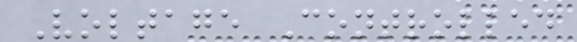Voltage Controlled
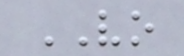VO
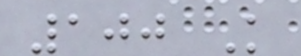100 K
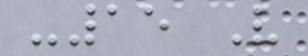-15 V
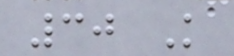30 K
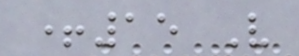+15 V
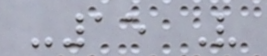-15 V
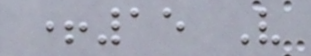+15 V
